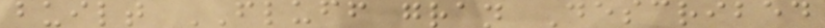built FLUFF gran Described
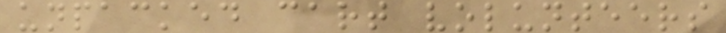unpacked cart volunteers
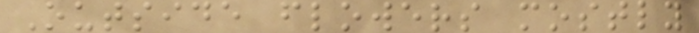Outside flowers mostly
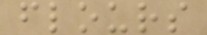flours
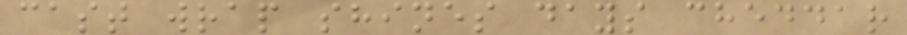cast wrap shines days cheddar
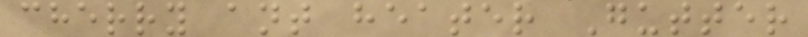cherry ant heater Gutter
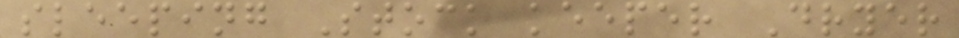sleeping Stock keeper Dryer
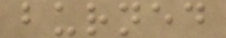burned
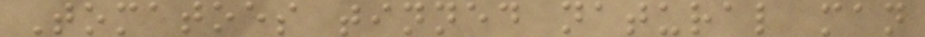Tomatoes tinned natural man
